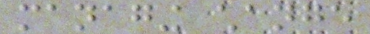managing change
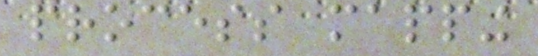process mapping
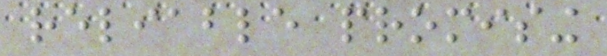reliable promising
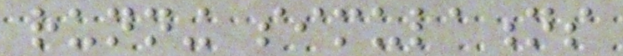running simulations
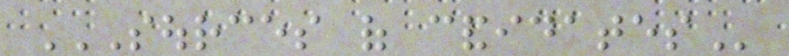SOURCES OF CANDIDATES
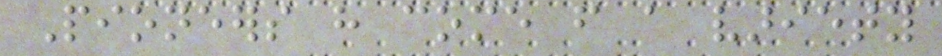Pioneers have come from a variety
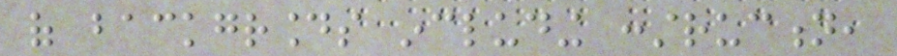of backgrounds including construction,
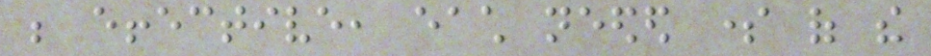be effective, each needed some of the
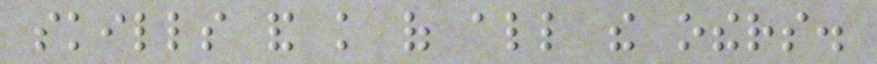skills and knowledge of all the others.
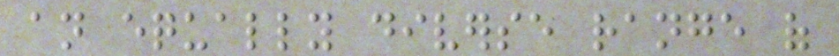an equally diverse range of
